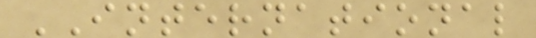INTERNATIONAL
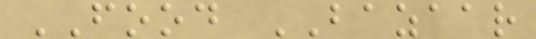FOOD BAZAAR
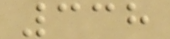338
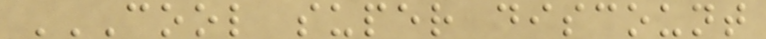COOL SUPER DISCOUNT
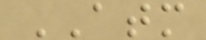ATM
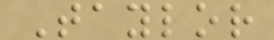Taylor
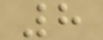8
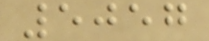5057
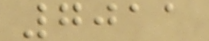7011
